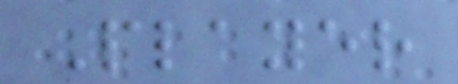Player
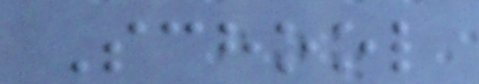School
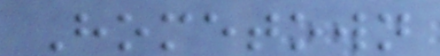Hometown
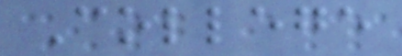College
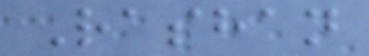Rashan
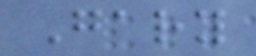Gary
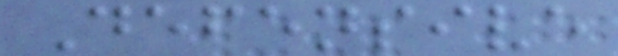Defensive
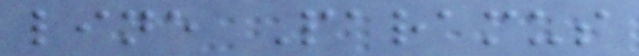line Paramus
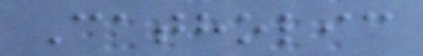Catholic
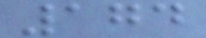174
